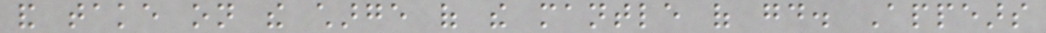and take on the charge of the mantle of good. Appears
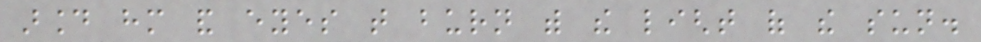around him and eyes that burn with the light of the sun.
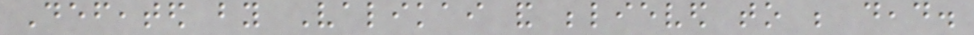Defeated by Valikai and believed to be dead.
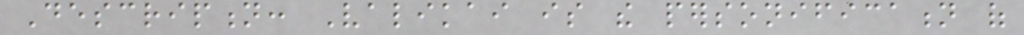Description: Valikai is the personification of
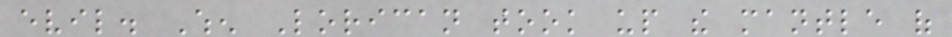evil. When Lorican took up the mantle of
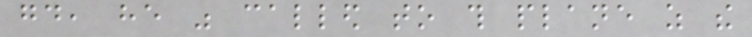good, he was called to this plane as the
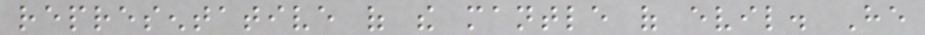representative of the mantle of evil. He
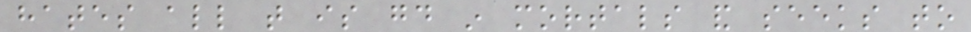hates all that is good in mortals and seeks to
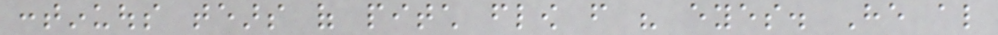continuous tears of pitch flow from his eyes. He also
